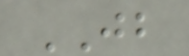JB
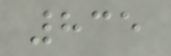835
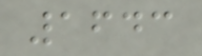1643
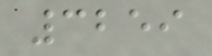3259
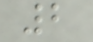2
